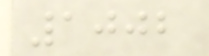1002
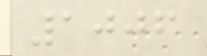1006
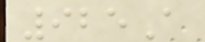925A
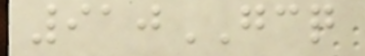910GCQ
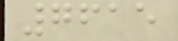7615
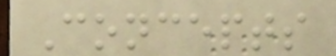Concepts
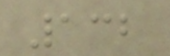132
